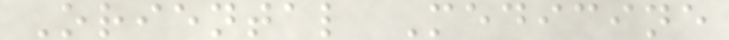Oriental Medicine
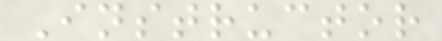Instructor
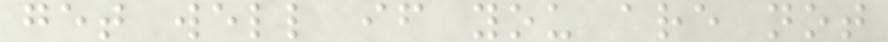get well if you are not
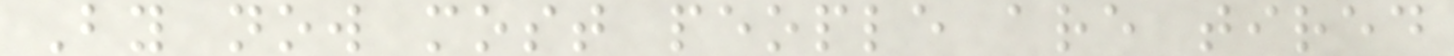By now most people are tired
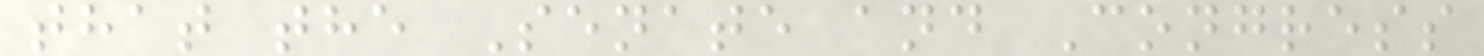that the Senate and Congress
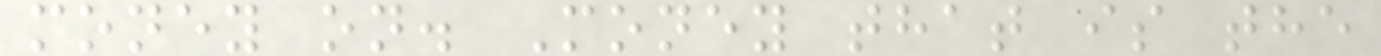money on. Money that is the
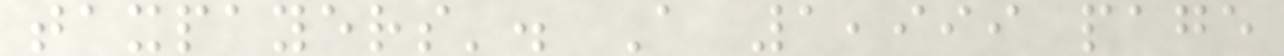taxpayers'. A 1,999 page
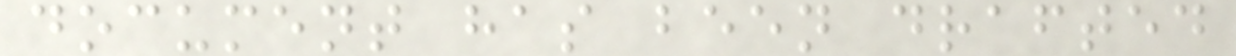document has been drafted
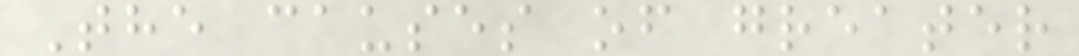The causes of greater
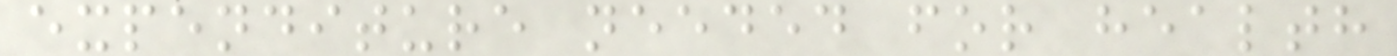expenditure needed for health
